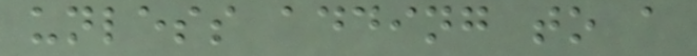unless adding to a
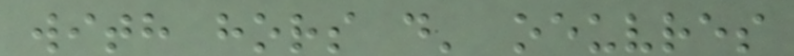with hors d' oeuvres
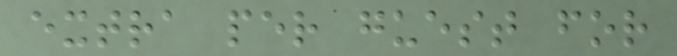extra per guest for
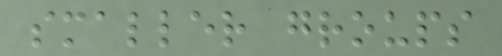smaller groups
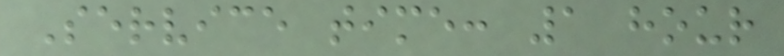Service time: 1 hour
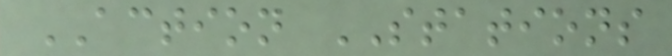ACTION STATIONS
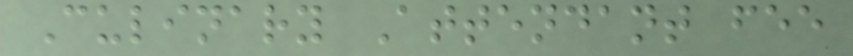Culinary Attendant fee
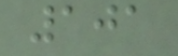101
